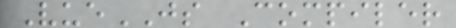VueJS Compiler
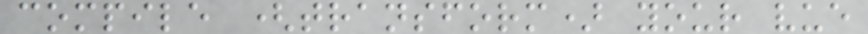compile (transform) your vue
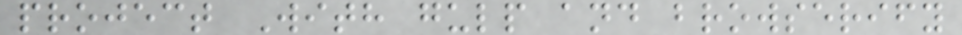project With gulp and browserify
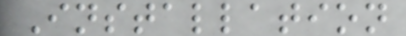Installation
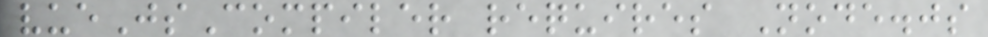vueJsCompiler requires Node.js
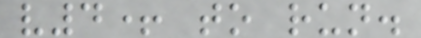v4+ to run.
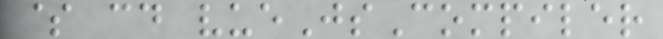$ cd vueJsCompiler
